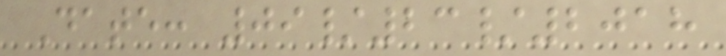Date: 09/23/2018
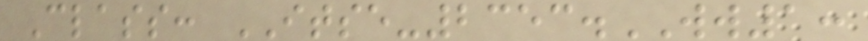Class: ITSE-2353.WW1:
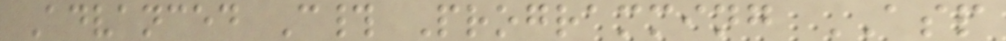Advanced C# Programming ASP
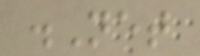.Net
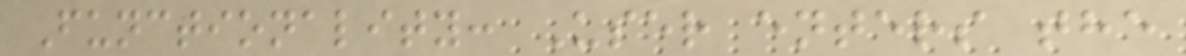Functionality: User enters the
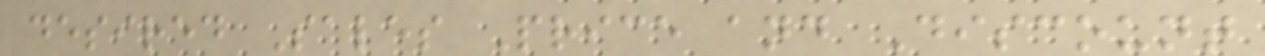desired Sales Price and Discount
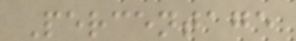Percentage
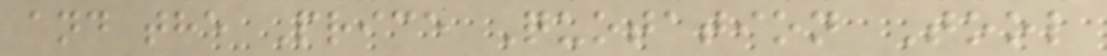and the Price Quotation Tool
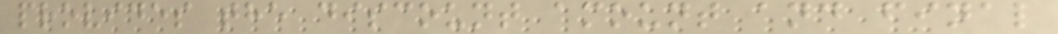provides the discount amount and final
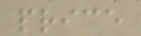price
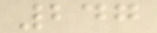247
